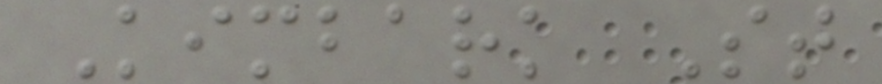Kimbark St
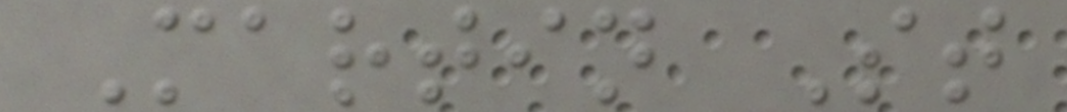Martin St
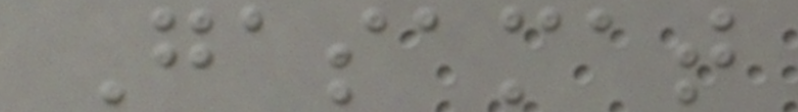Gasamat
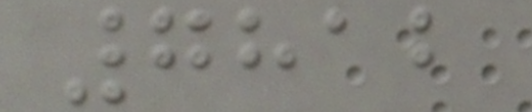7812
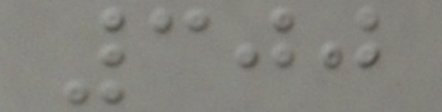300
